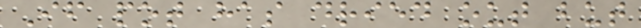If pot has dried out but
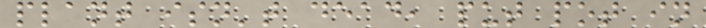plant isn't dead, put pot in
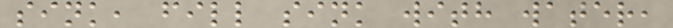sink, fill sink with water,
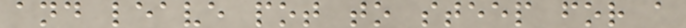and leave pot to steep for a
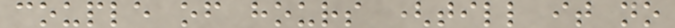couple of hours (till it no
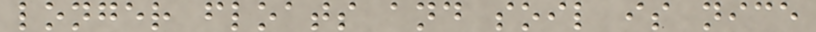longer floats and soil is nice
